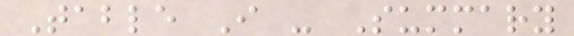Table I - Summary
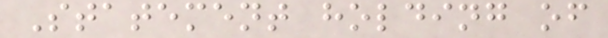Statement holding of
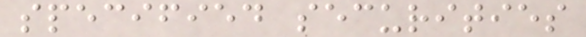specified securities
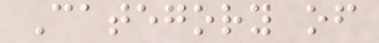Category of
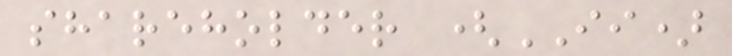shareholder (II)
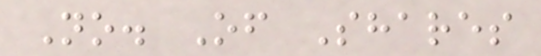No. Of Shares
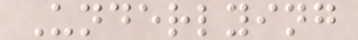Underlying
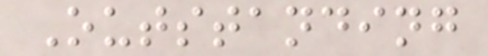Outstanding
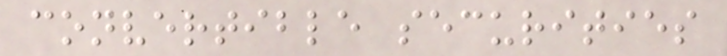convertible securities
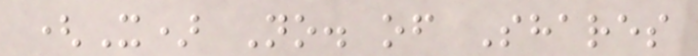(X) No. of Shares
